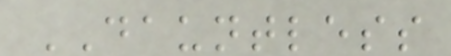DAUNTLESS
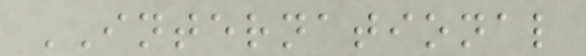INTERNATIONAL
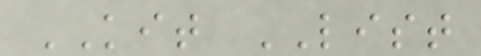KIT LIST
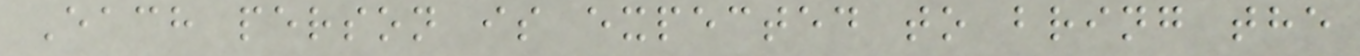Each person is expected to bring the
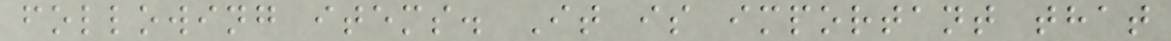following items. It is important that
